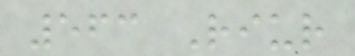563 Riur
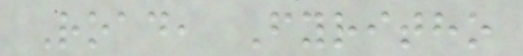Road, Fyritho
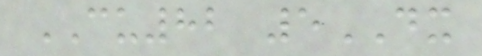CU82 5DX
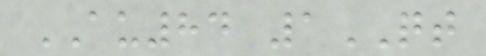AU84 1QT
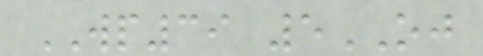WP39 5OJ
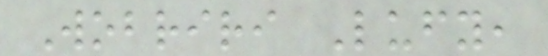Wobriri Lufy,
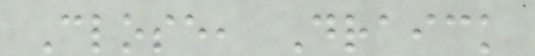Close, Draick
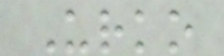Urko
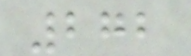272
